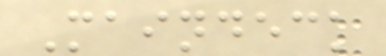Maindeck
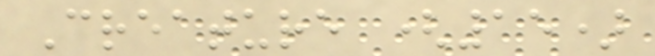Creature (15)
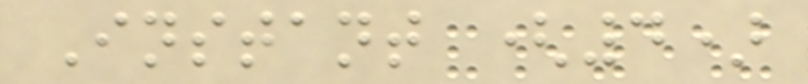Instant (4)
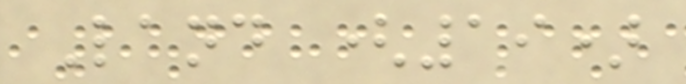Land (19)
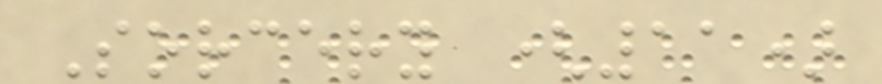Sorcery (11)
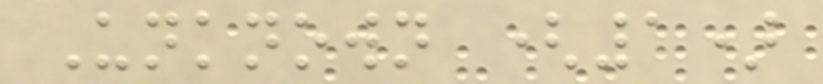Unknown (1)
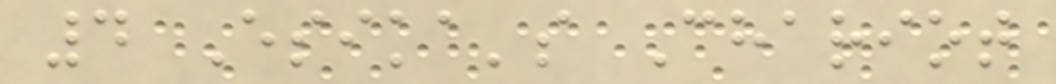4 Esika's Chariot
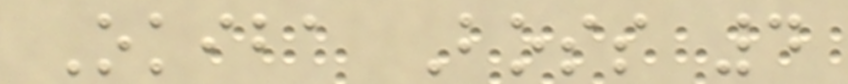Okiba Boss 4
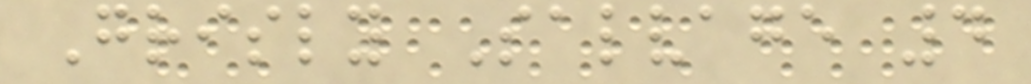Grisly Salvage 4
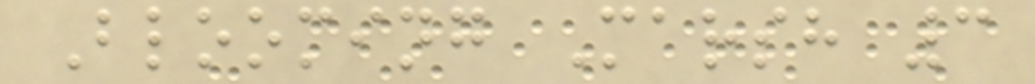Blooming Marsh 3
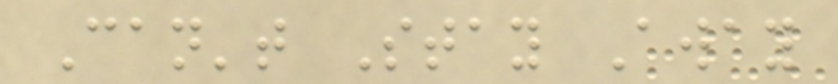Can't Stay Away
